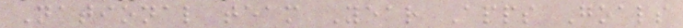National team Year Apps Goals
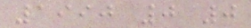1990 0 0
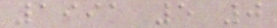1991 5 0
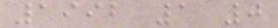1992 1 0
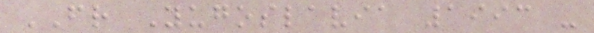FR Yugoslavia 1993 -
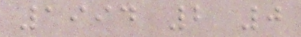1994 2 0
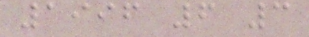1996 6 3
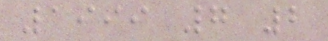1999 7 2
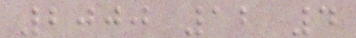2000 12 4
